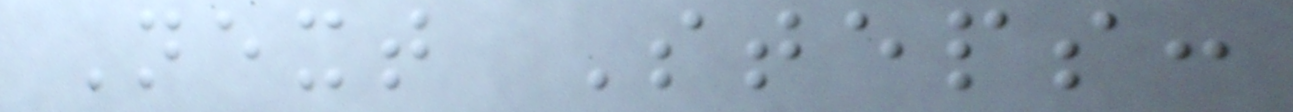Next Steps:
